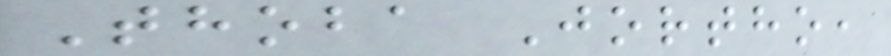Thoba Jortho,
